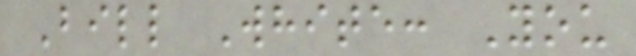Bill White: You
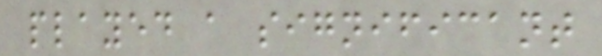played a significant
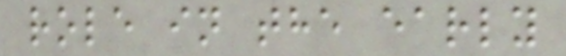role in the early
